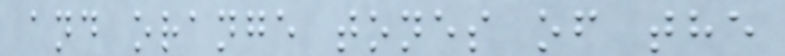and orange tones of the
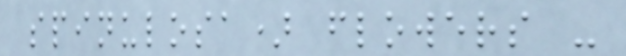spinulosa) flowers -
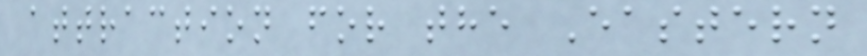attraction for the Eastern
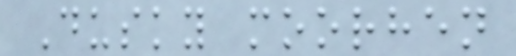Dusky moorhen
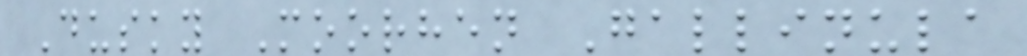Dusky Moorhen Gallinula
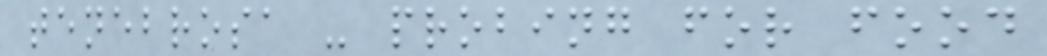tenebrosa - probing for food
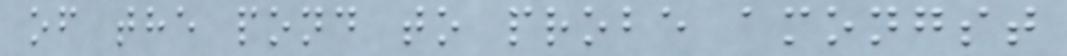of the pond to probe amongst
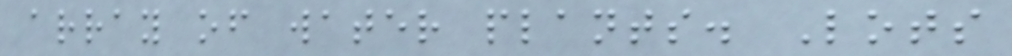array of water plants. Lots
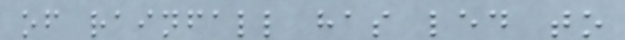of rainfall has led to
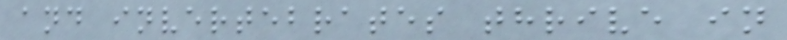and invertebrates thrive in
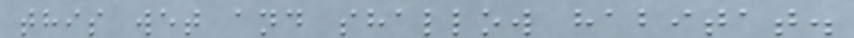this wet and shallow habitat.
